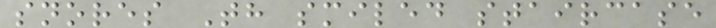snores Th smiled staircase
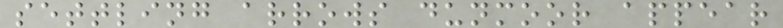settling arrows dunmoor appear
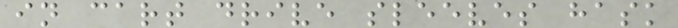in cart drive sleeves hask
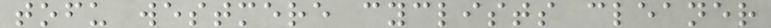tofu westmere cyclists cleaner
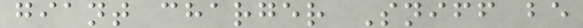giant charger Sniff be
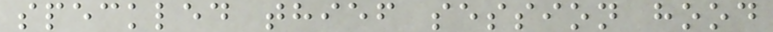speckled thief session hood
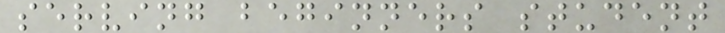serving beginners student
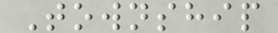Township
